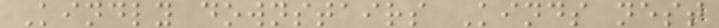Kindly downstairs Kinds nest
